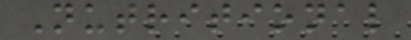Nutritional
